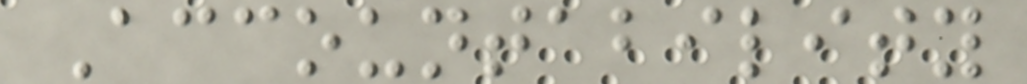Accountability
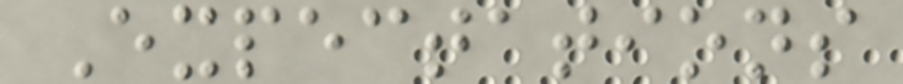Expectations
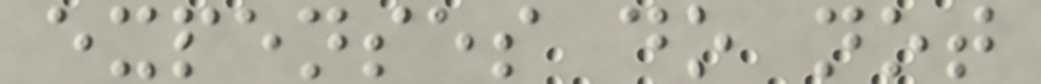expenses do not
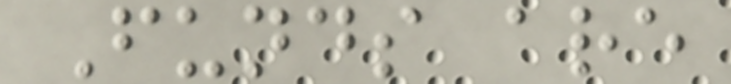Funds are
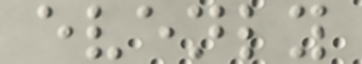evenly
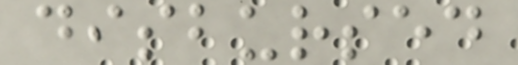disbursed
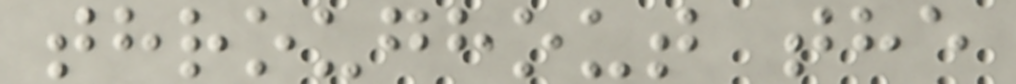throughout the
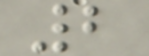2
